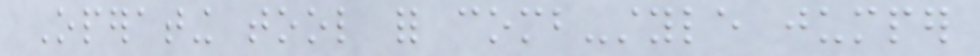Operating tool for comb-style jumper
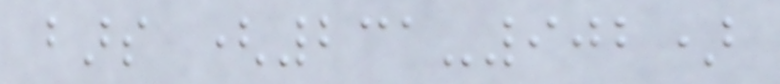bars (231-902)
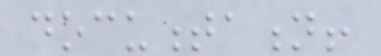documentation!
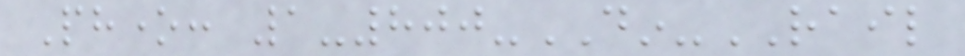Phone: 1-800-DIN-RAIL
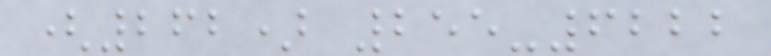(262) 255-6222
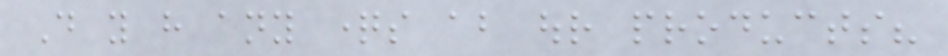Do you have any questions about our products?
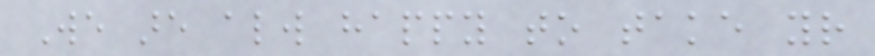We are always happy to take your
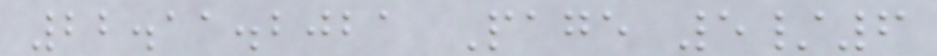22.11.2021 Page 5/6
